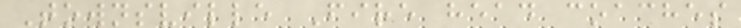Townsville Fire head coaches
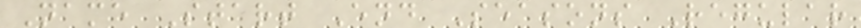Name Start End Seasons Regular
